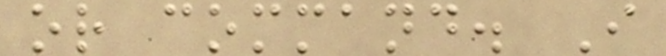or command. I
